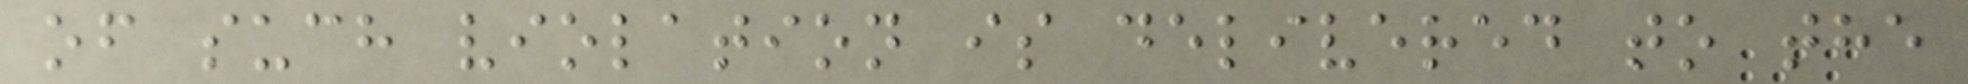of such violation is delivered to the
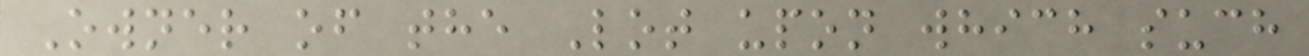Owner of the Lot upon which such
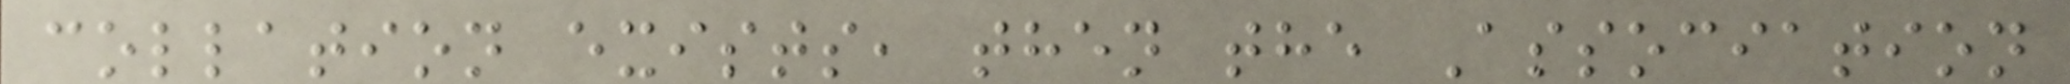collation exists, then the Association
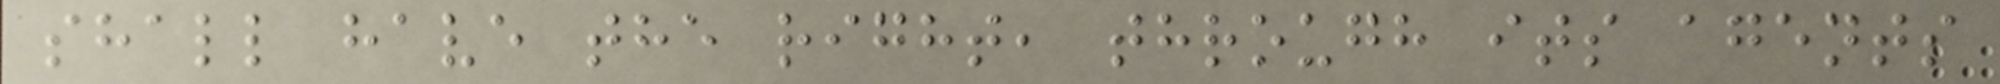shall have the right, through its agents
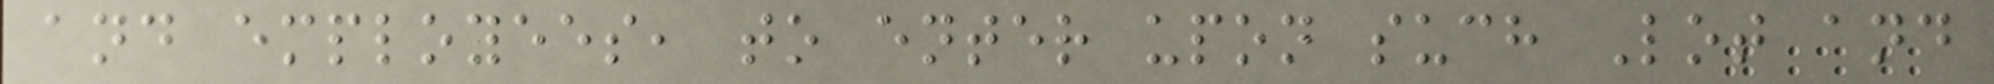and employees, to enter upon such Lot and
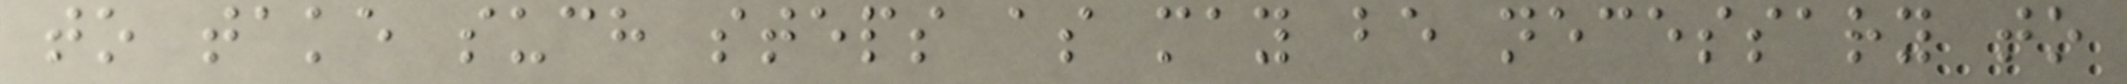to take such steps as may be necessary to
